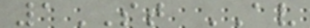1ST AV
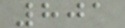801
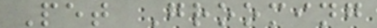Pet Grooming
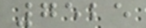7525
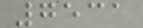7531
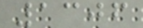1306
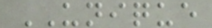UNIQUE
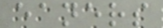eaners
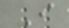I
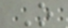O
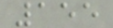155
